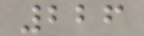226
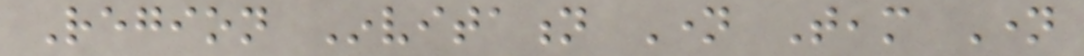Region Invitation Name Team Name
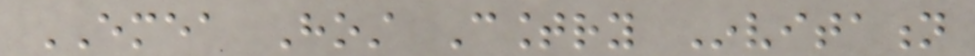EMEA Host Country Invitation
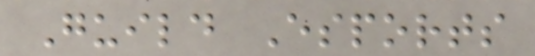Guild Esports
